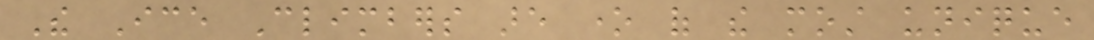The Ice Climbers are one of the most unique
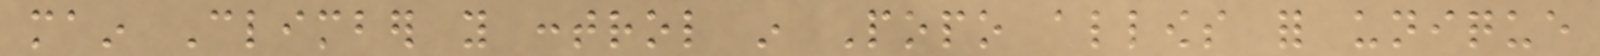main Climber you control in Popo allows for unique
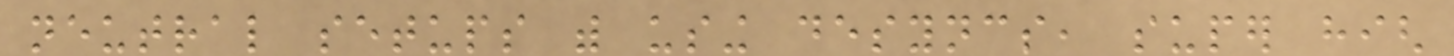neutral setups with using desyncs, super high
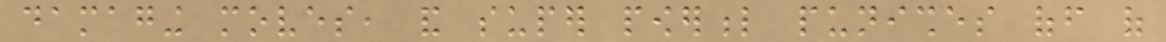damaging moves, and super powerful punishes off of
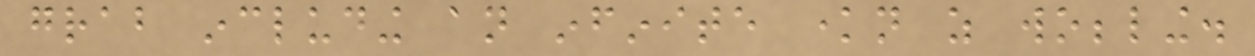grab including an infinite known as wobbling.
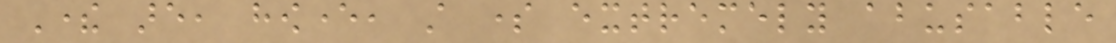There are, however, still some extremely abusable
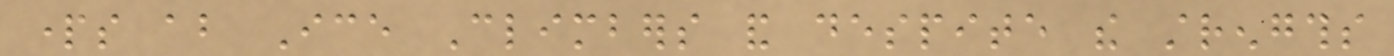parts about Ice Climbers and despite the strengths
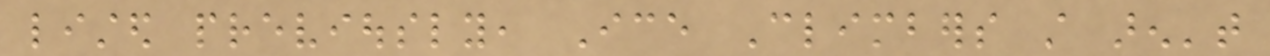listed previously, Ice Climbers still aren't
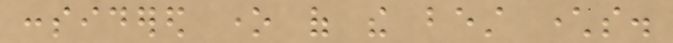considered one of the best characters.
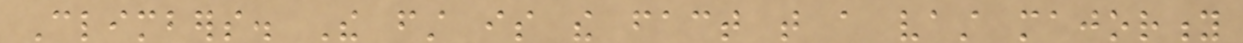Climbers. The first is the fact that a vast majority
